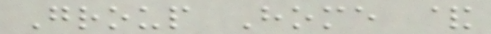Group Home &
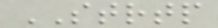STRTP
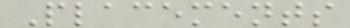Placements
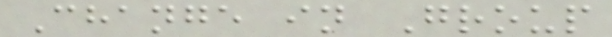Change in Group
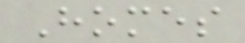Homes
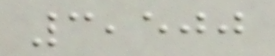3,500
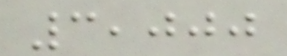3,000
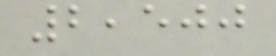2,500
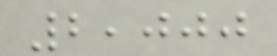2,000
